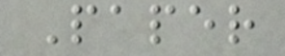Paper
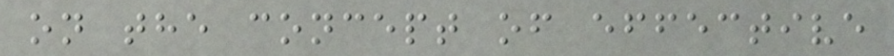on the concept of effective
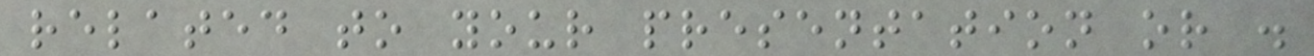related to your presentation or .
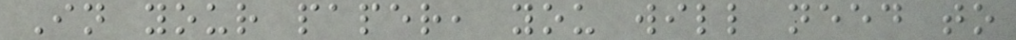In your paper, you will need to
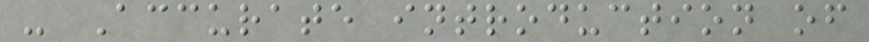- Accurate introduction of
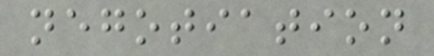negotiation
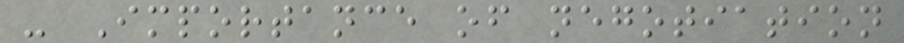- Importance of negotiation
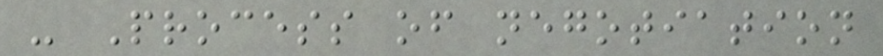- Process of negotiation
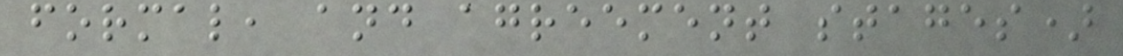formal, and agreement stages)
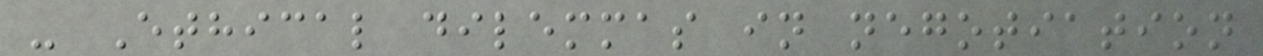- Ethical dilemmas in negotiation
